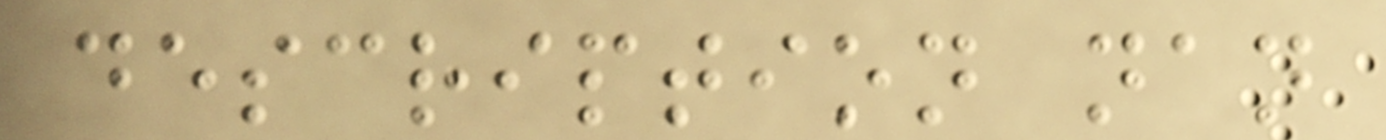description nan
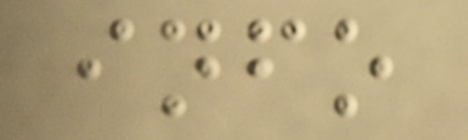info
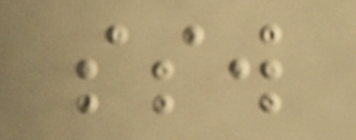ssw
